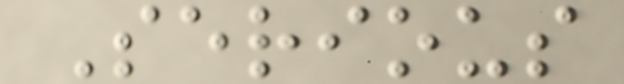Serious
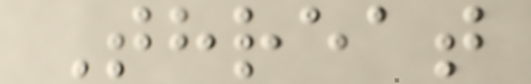Threat
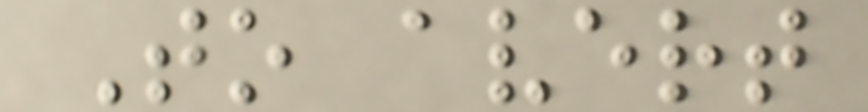To avert
